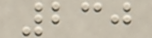230
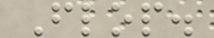Flop.
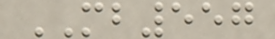MB557
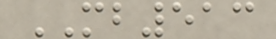MB513
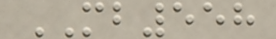MB558
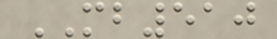MB510
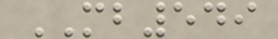MB549
